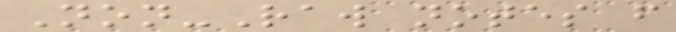Non-Raw notes from
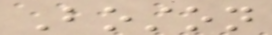Boston
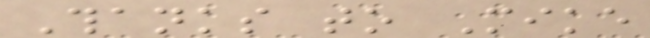Thanks to Mike
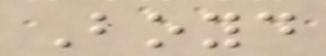Boyd
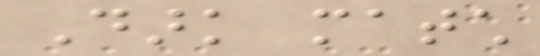Dark match
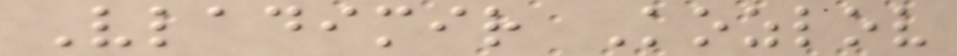Vladimir Kozlov
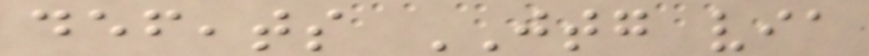defeats JTG via
